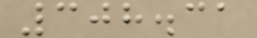308.31
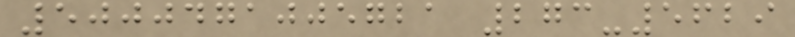5000471005721 273-5629
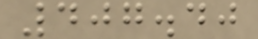407.40
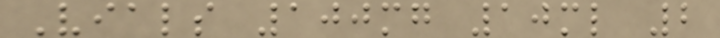Vials 100mg 10ml 2
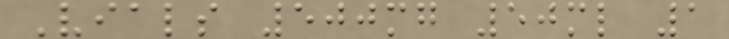Vials 500mg 50ml 1
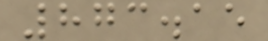873.15
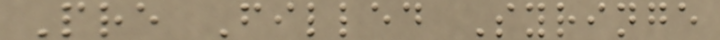Pre Filled Syringe
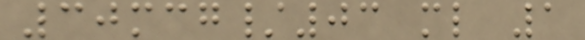30mcg/03 ml 1
